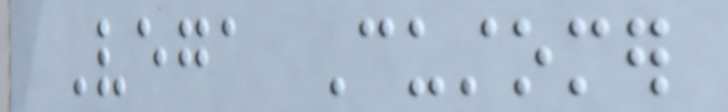Vega Customer
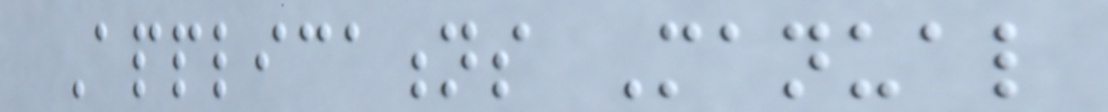Applications Manual
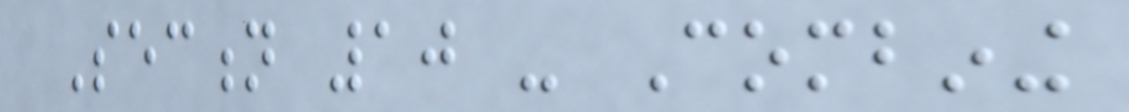Section 10 - Combining
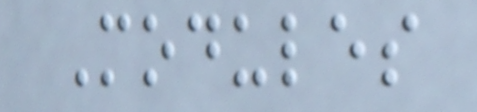Modules
